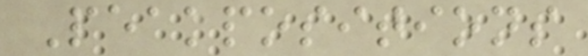Peakpositions
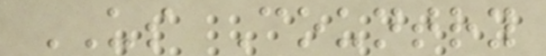US Country
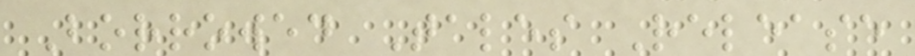Borrowed Tales Release
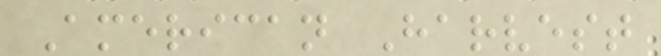American Harvest
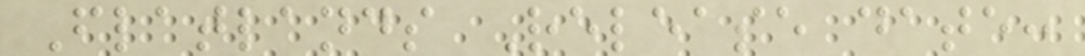Flatlands Release date:
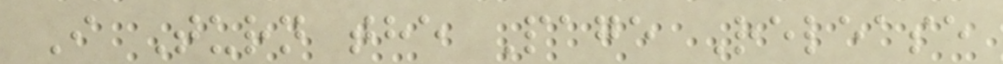I Turn the Page Release
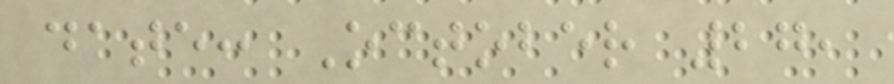date: October 27,
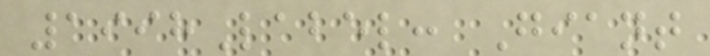1998Label: Giant
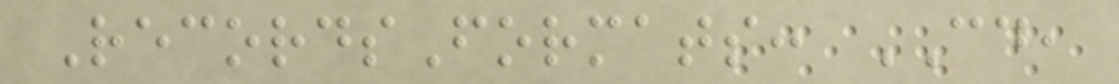RecordsFormats: CD,
